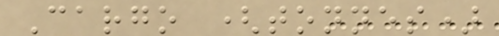Cargo (tonnes)
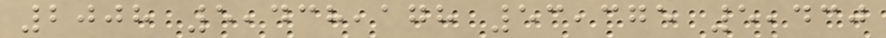2008 5,438,178 53,375 5,430
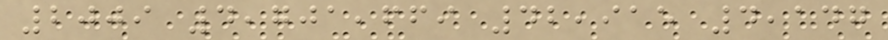2009 4,701,669 42,915 4,147
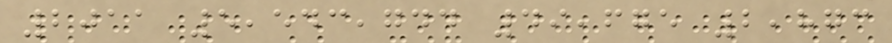2011 5,543,744 49,675 2,873
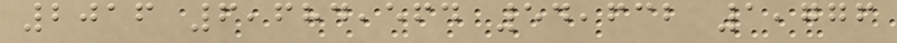2016 6,684,564 54,632 1,776
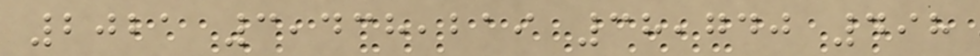2021 3,438,219 38,740 498
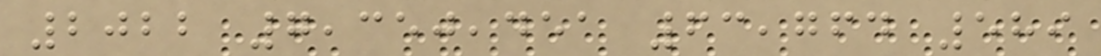2022 7,350,451 63,764 589
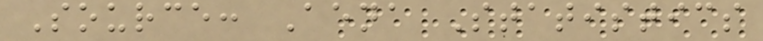Source: Aena Statistics
